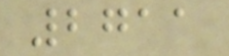2711
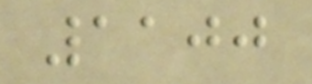1100
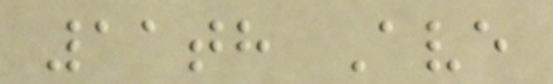11th Ave
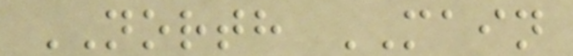NORTH MAIN
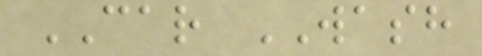CAR WASH
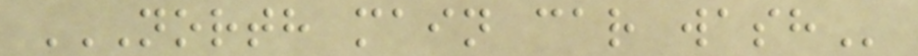NORTH MAIN CAR WASH
